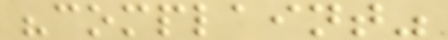"complaint"
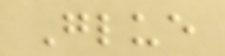Glue
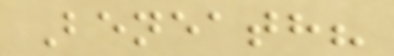Beneath?
